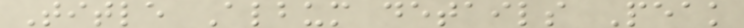Title Album details Peak
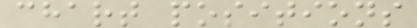chart positions
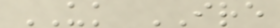UK IRE
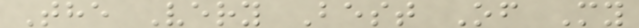The Very Best Of My
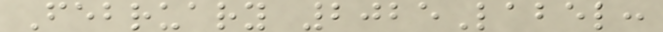February 2025Label:
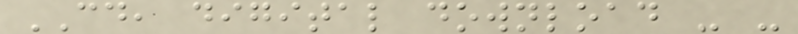CD, digital download - -
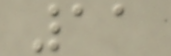11
